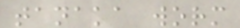tanaka worm
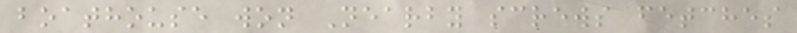boathouse won Nearby screws fetches
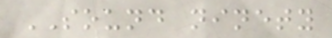SOUND ninety
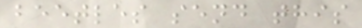beetles send this
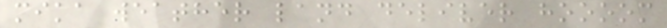mika weather land deliver hoooom
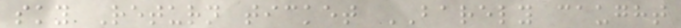sky Return ticket BARELY caught
